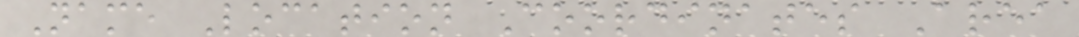Name Location Coordinates Area
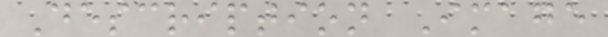Description Image
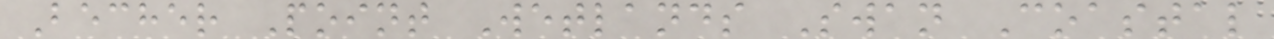Becher Point Wetlands Swan Coastal
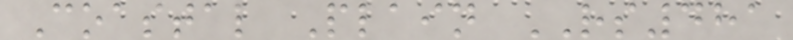Coastal Plain RS481
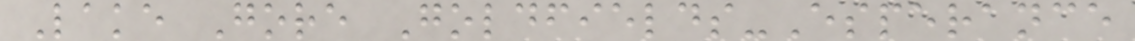Lake Gore Goldfields-Esperance
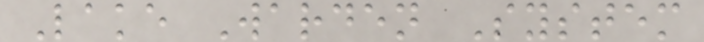Lake Warden System
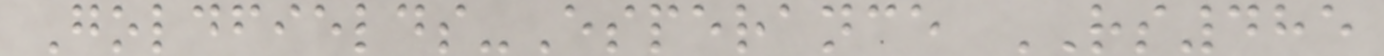Goldfields-Esperance RS485
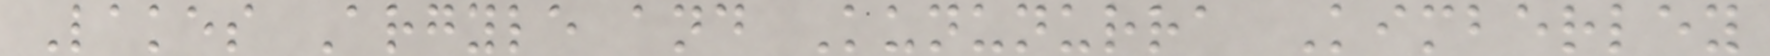Lakes Argyle and Kununurra Kimberley
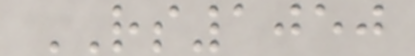RS1050
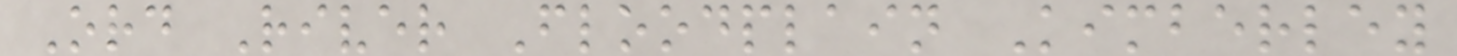Ord River Floodplain Kimberley
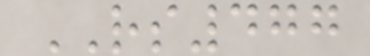RS477
